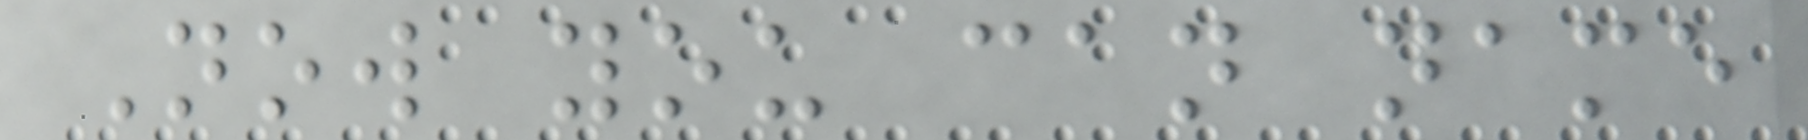Now you can name
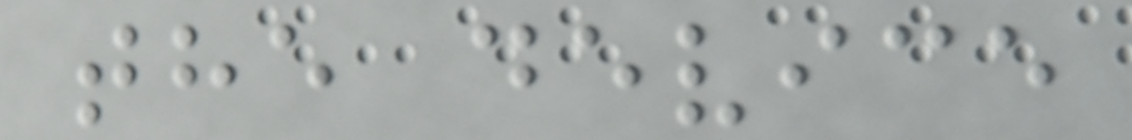the device
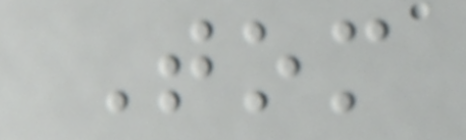Tom
